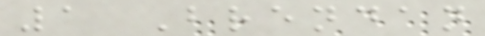1 Brendan
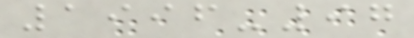1996-97
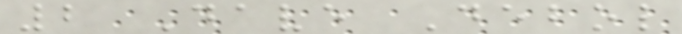2 Dave Debol
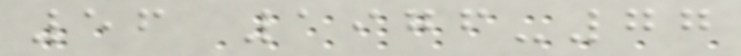56 1976-77
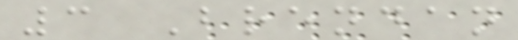3 Brendan
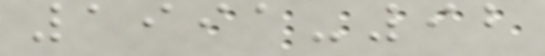1991-92
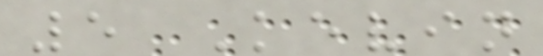5 Kevin
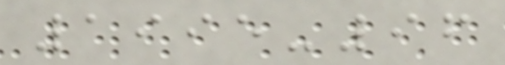1995-96
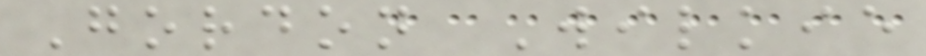Gordon Wilkie
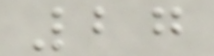27
